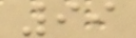99
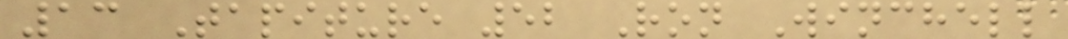13 Tapiture 52 Ron Winchell
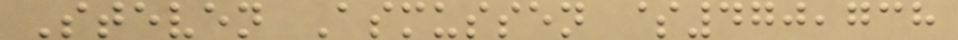Steven Asmussen $470,738
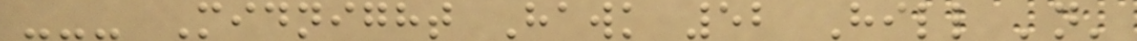--- Midnight Hawk 52 Hill 'n'
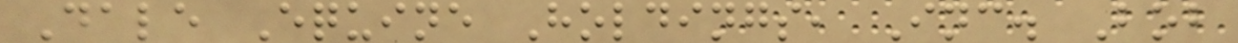Dale Equine Holdings, Inc. Bob
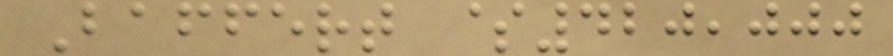Baffert $420,000
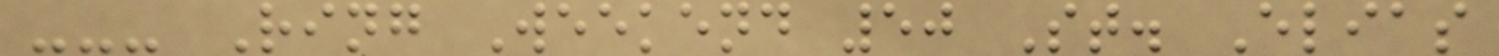--- Ring Weekend 50 St. Elias
